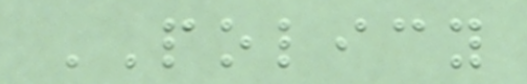POLICY
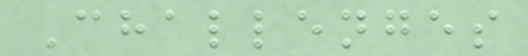Challenges
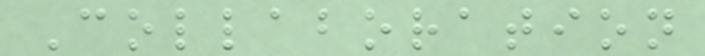Collaboration
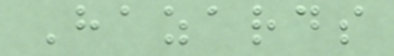Hazards
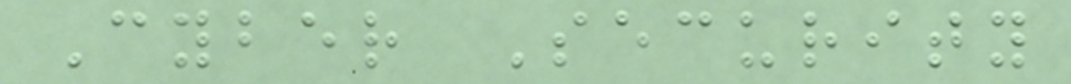Cyber Security
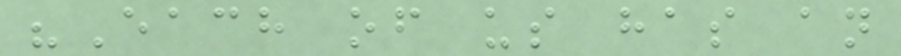"Each of us has an
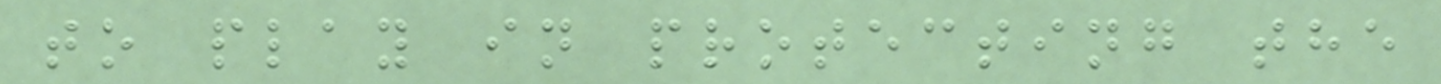to play in protecting the
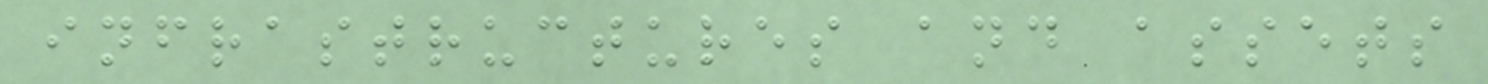infrastructures and assets
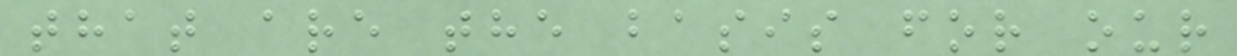that are the basis for our
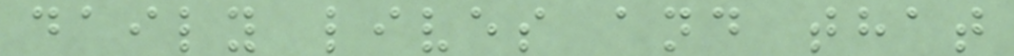daily lives and that
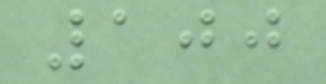100
